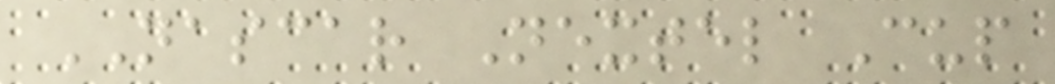NASCAR Nextel Cup
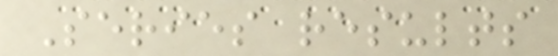Series results
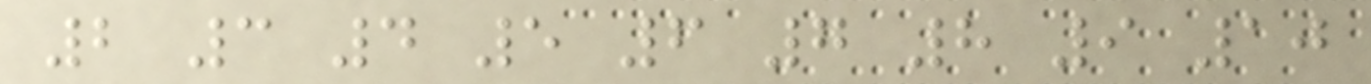2 3 4 5 6 7 8 9 10
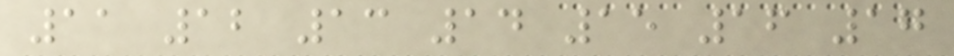11 12 13 14 15 16 17
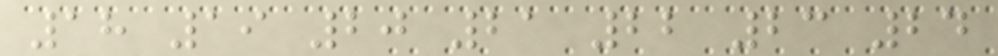18 19 20 21 22 23 24
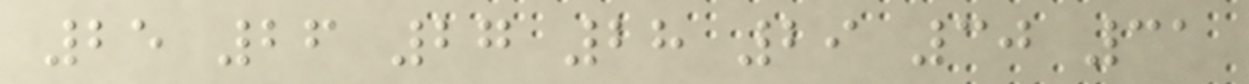25 26 27 28 29 30 31
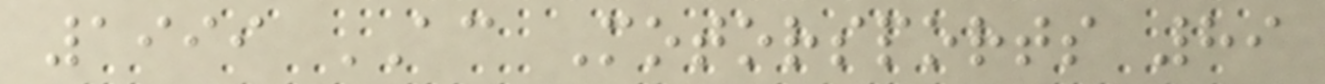1999 AC Motorsports 89
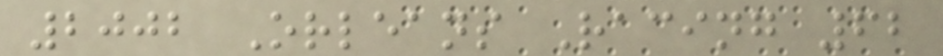2002 Orleans Racing 62
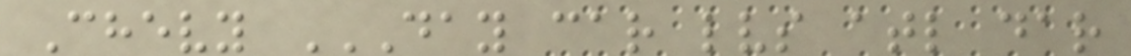Chevy DAY CAR LVS ATL DAR
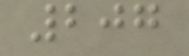207
